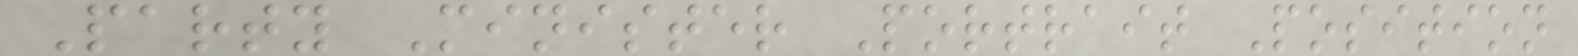Party Minister Portrait Position
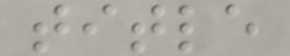title
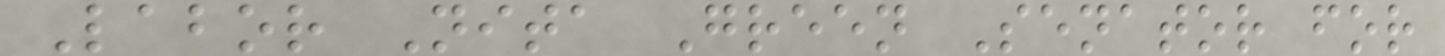Labor Nita Green Senator for
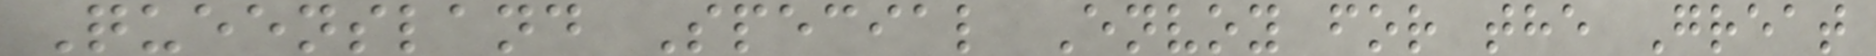Queensland Special Envoy for the Great
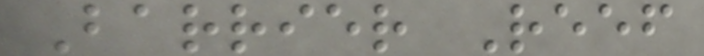Barrier Reef
